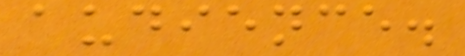audience.
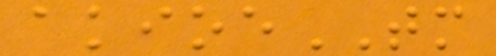akioeTM
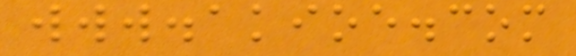www.akioe.com
